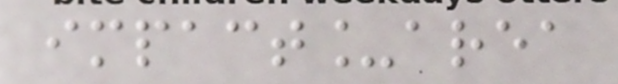impact_area
